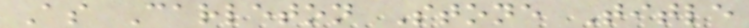As Carleton Stone Title
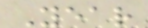Year
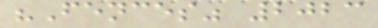"Fences" 2023
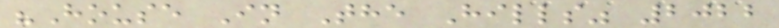"House In The Hills" 2022
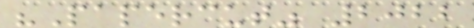"Papercut" 2022
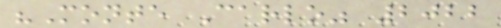"Monte Carlo" 2022
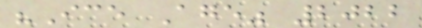"Ice Age" 2022
